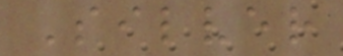Silver
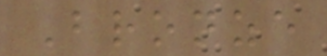Bronze
